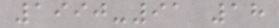1990-91 18
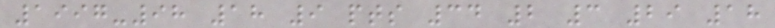1997-98 18 9 pts 34 2 3 29 18
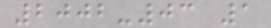2002-03 1
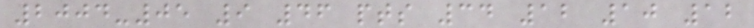2004-05 9 46 pts 34 12 10 12
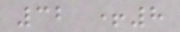32 +8
